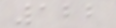122
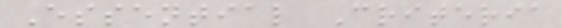Essential Criteria
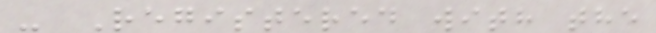- Registered with the
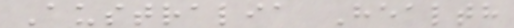Australia Health
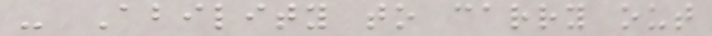- Ability to carry out
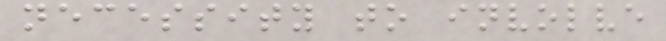necessity to involve
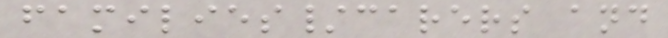families/carers and
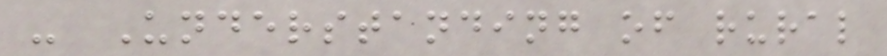- Understanding of rural
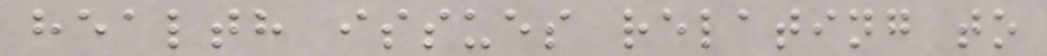health issues relating to
